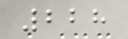228
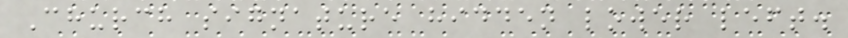Church signature hidden lower left.
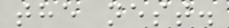the nest.
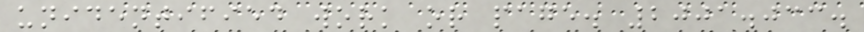unidentified work or page. 2001.033.
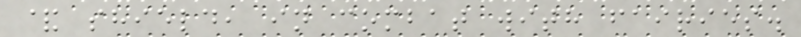& shield, in combat with fairies.
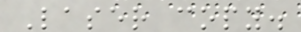Laser copy.
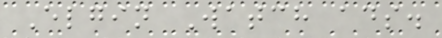Elgin Watch ads.
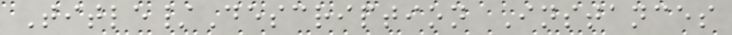Title/Description Instances
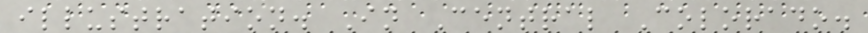illustration. In Central Colorado.
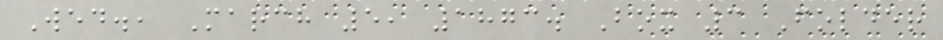Wed., March 5, 1873. Box 3 Folder
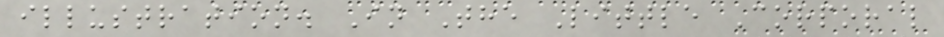illustration. In The Little Corporal
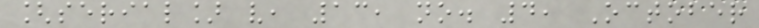[serial] v, 13, no. 4, October
